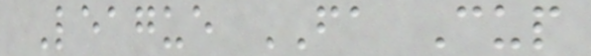League FA Cup
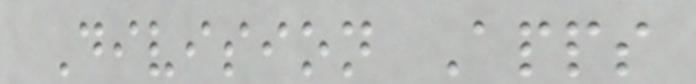Division Apps
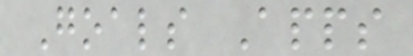Goals Apps
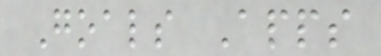Goals Apps
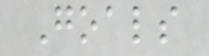Goals
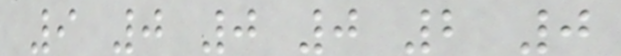9 0 0 0 2 0
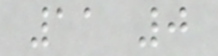11 0
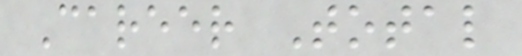Career Total
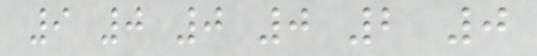9 0 0 0 2 0
